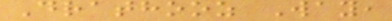Drathooz Way,
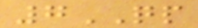7QP
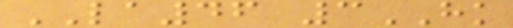LA46 3HK
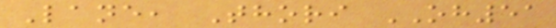Lane, Thori OH51
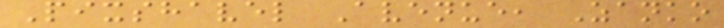Pixshavel Avenue, Zanko
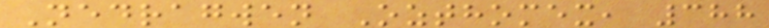Nedragwen Ozthomex, 388
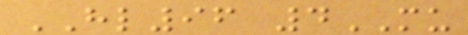HL96 4MU
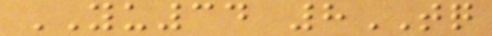YU34 8TQ
